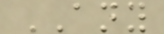ANY
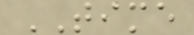TIME
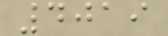4019
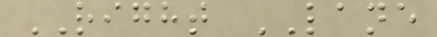RIGHT LANE
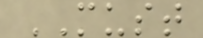MUST
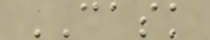CASK
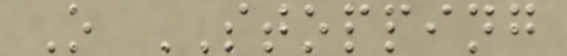O STOPPING
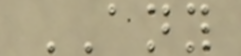ANY
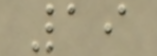19
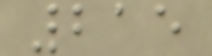215
